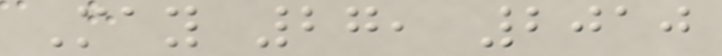May 27, 2010
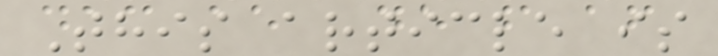This article is
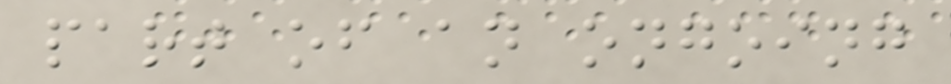part of an ongoing
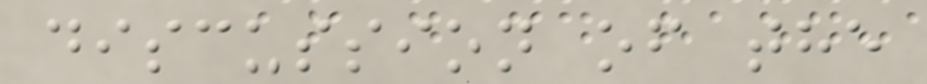discussion of the
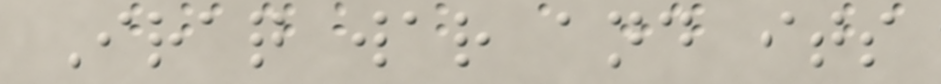Iraq war and its
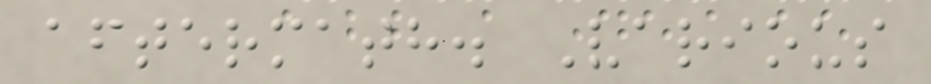aftermath. Various
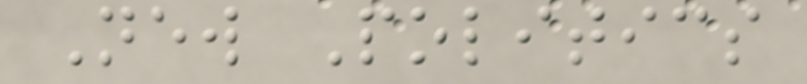New Politics
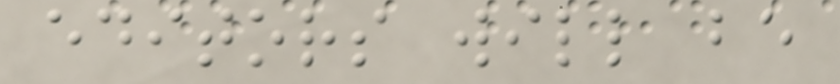editors will be
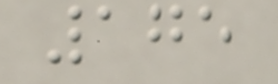175
